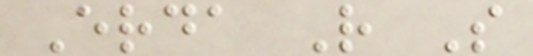Erda R S
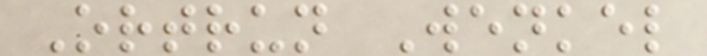Ortrun Wenkel
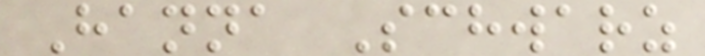Hanna Schwarz
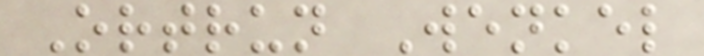Ortrun Wenkel
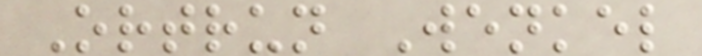Ortrun Wenkel
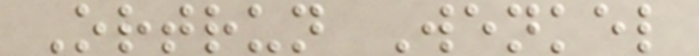Ortrun Wenkel
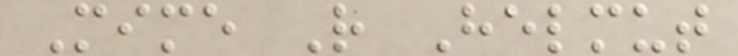Mime R Helmut
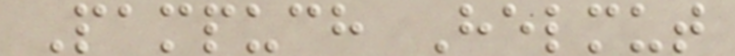Pampuch Helmut
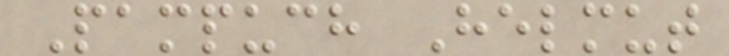Pampuch Helmut
